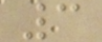3
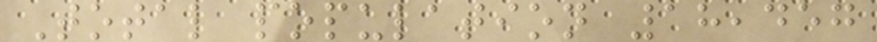Total population 18,457
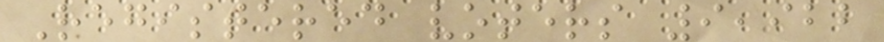Registered voters 9,922
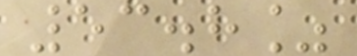53.8%
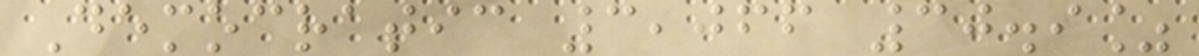Democratic 3,066 30.9%
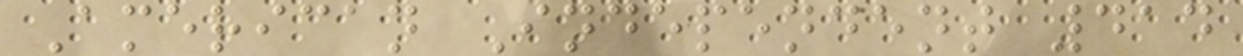American Independent 414
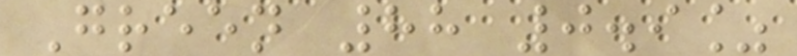Green 88 0.9%
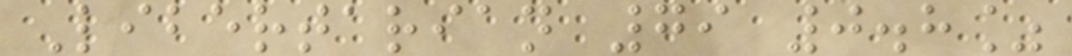Libertarian 79 0.8%
